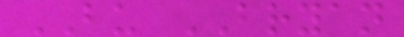BU BRYAN
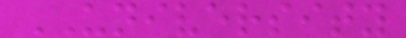UNIVERSITY
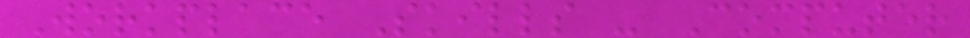Workplace Skills - Computer
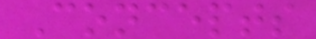Concepts
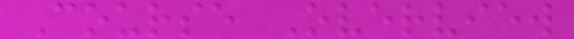Course Overview
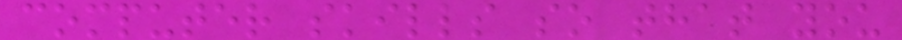computer skills so that you
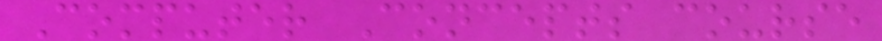Computer Concepts course
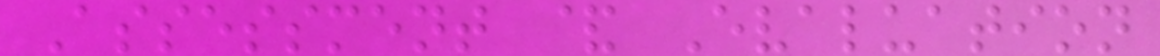Assessment & Evaluation
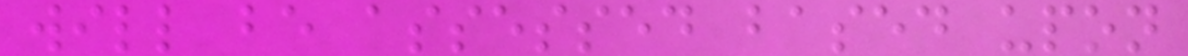will be assessed based upon
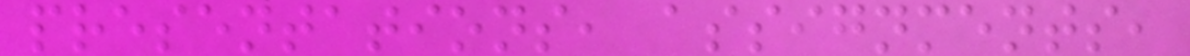presentations, assignments,
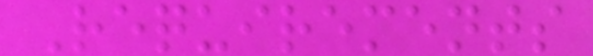Requirements
